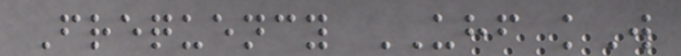Frequency UHF kW
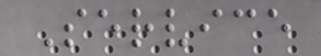Service
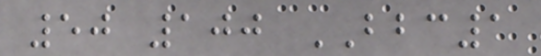50 100 BBC1
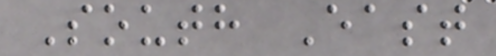South East
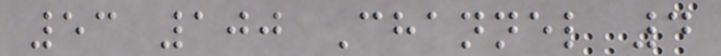53 100 Channel 4
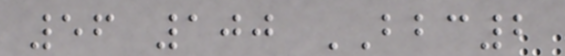56 100 BBC2
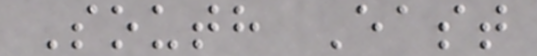South East
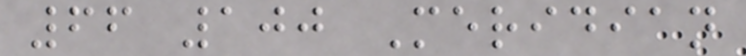66 100 Meridian
